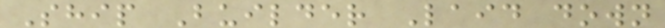Ship Builder Laid down
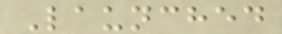Launched
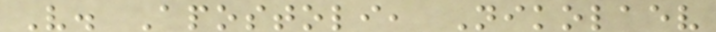V. Apostoli, Nikolaev
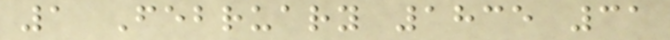1 February 1835 31
